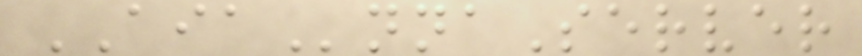AIAnnaServer
